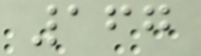167
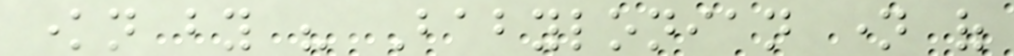known by his Babylonian name of
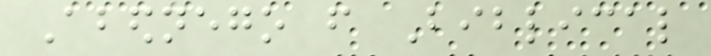Abednego from Biblical
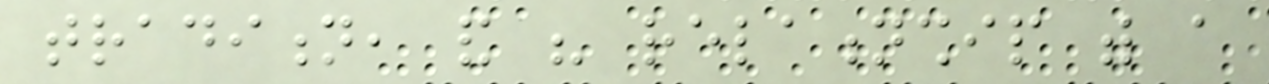tradition, and his relationship with a
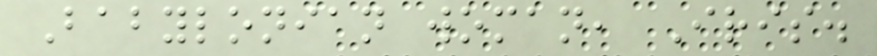Babylonian woman, Iris.
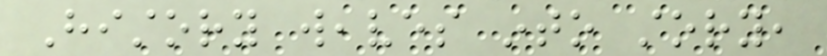History weaves into story,
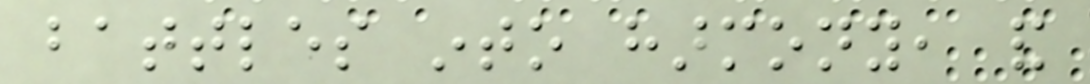battles into harmony, and
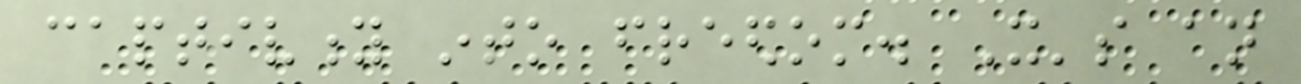captivity into freedom. It's an
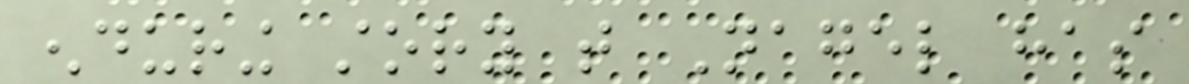enduring story that Nagel has
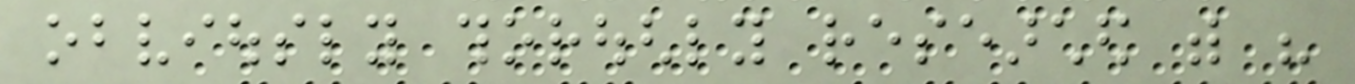obviously thoroughly researched with his
